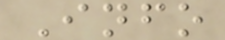Info
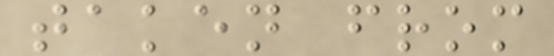taken from
